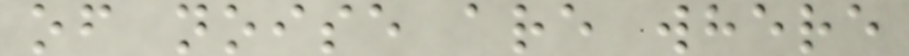of noise are where
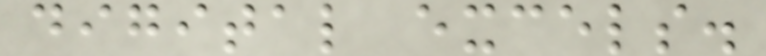digital excels.
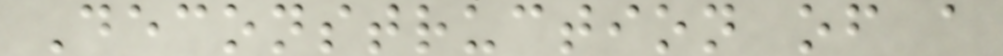Deconstruction of a
